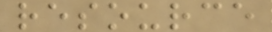resource
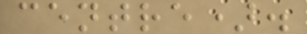centre).
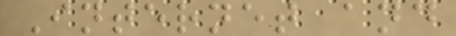Internet and
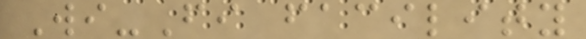Wi-Fi facility
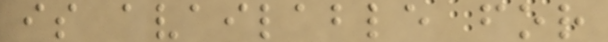is available for
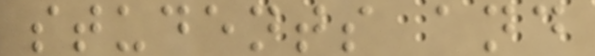students and
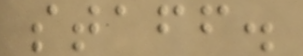staff.
